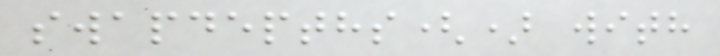swapdepths() with
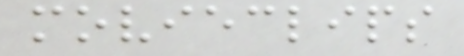movieclips
